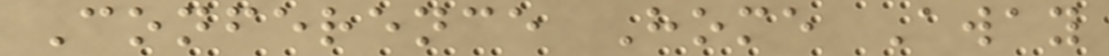Conference Home Away
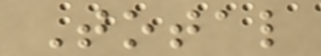Total
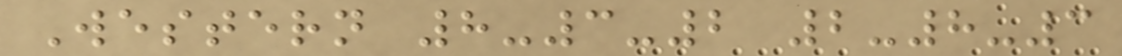Western 8-3-2 2-8-3
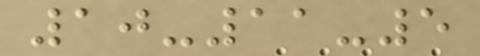10-11-5
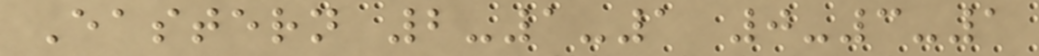Eastern 2-1-1 0-3-1
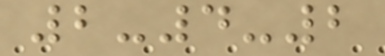2-4-2
